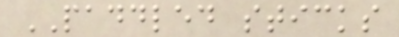PADDLED sticks
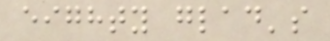eighty glad's
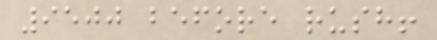9500 before rush!
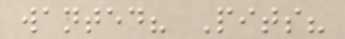wanted? Pits?
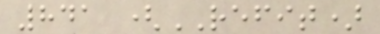841 (REFIT)
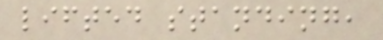lifted standing,
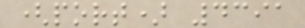(port) 4391
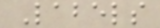Labels
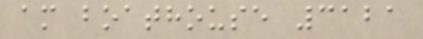am boathouse 3121
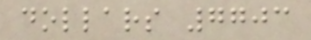dollars 7703
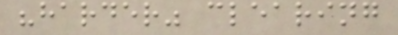"harder" clearing
